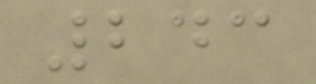243
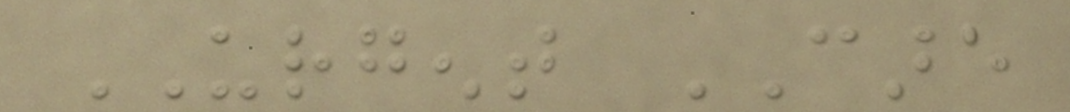URGENT CARE
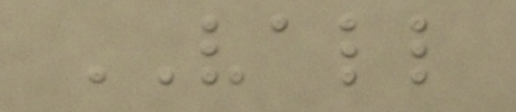VALL
